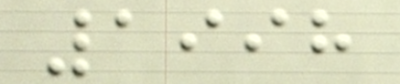1998
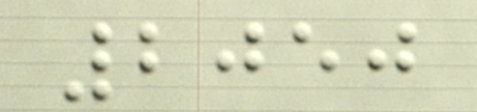2050
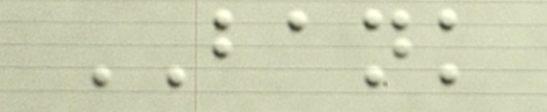BANK
